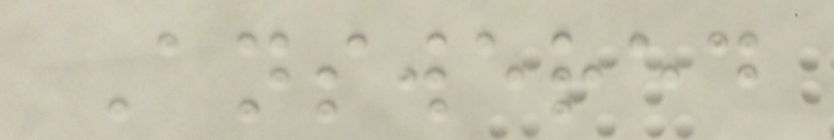Answered
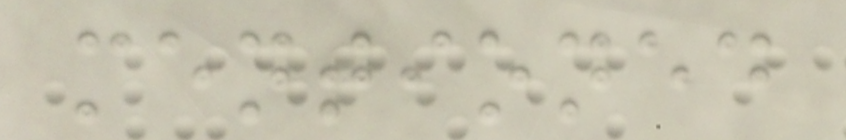mentioned
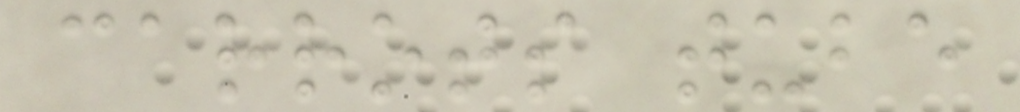carrots tube
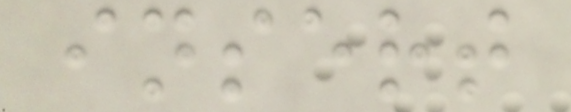insert
